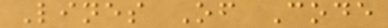Lines Of Code
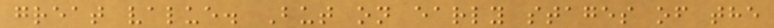great value. But on early stages of the
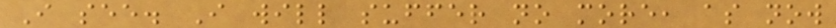I see. I will suffer no more, as now
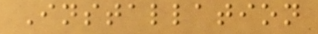Installation
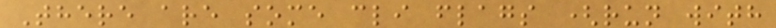There are some cli flags (run with
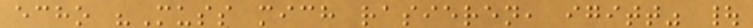echo "Muss mich rasieren, igitt" |
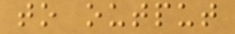to output
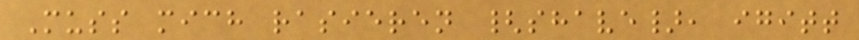Muss mich rasieren {shave}, igitt
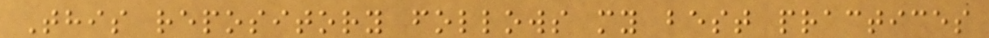This repository follows my best practices
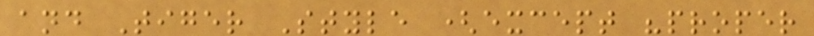and Tiger Style (except "proper
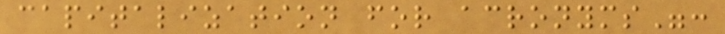capitalization for acronyms":
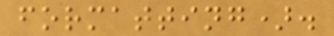formatting).
